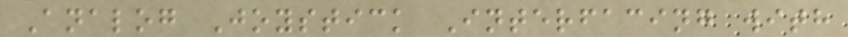Analog Joystick Interfacing with
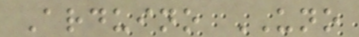Arduino UNO
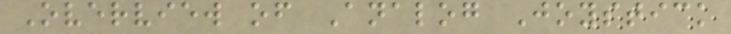Overview of Analog Joystick
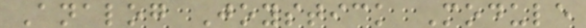Analog Joystick Module
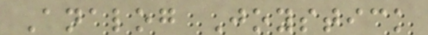Analog Joystick
